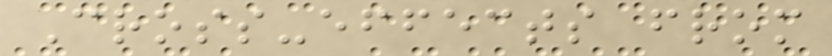Cross-effects from
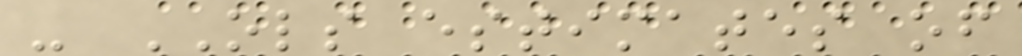- OLS estimates of
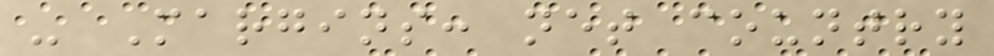- Margins: net country
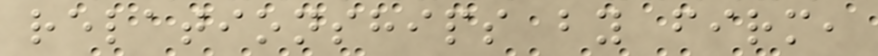relationships by firm,
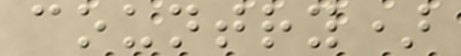country)
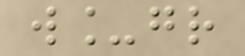w_gr
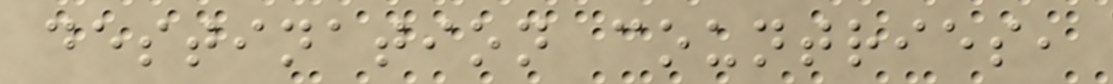destination countries,
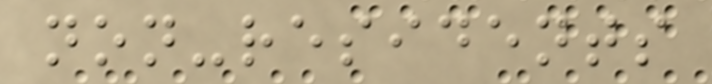non-residents
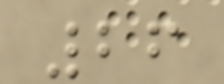26
